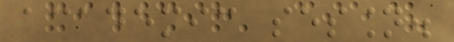academic session.
